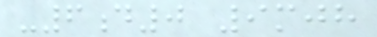-6d0 9mjh
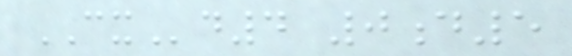CXd4 0d5
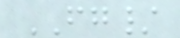FG/
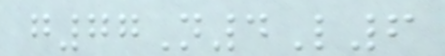g77N4L6
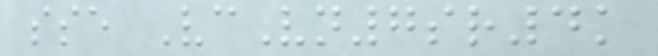sse VcVn7sr4k
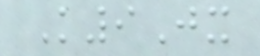K9Jx
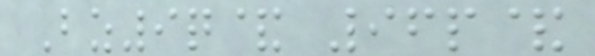Bz9q& 96p&
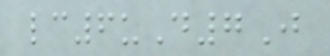lc6uD7J
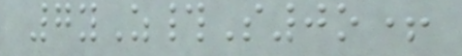7yZ#S0o+
